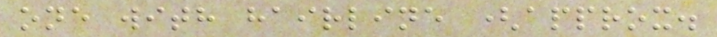one with hairline (approx.
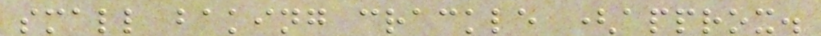small baking crackle (approx.
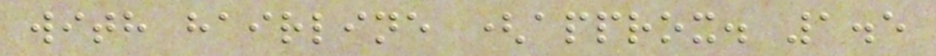with hairline (approx. 1.5
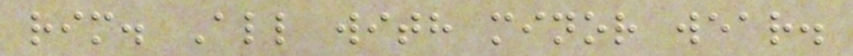rim. All with minor wear.
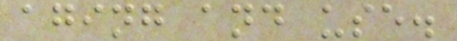aging and use.
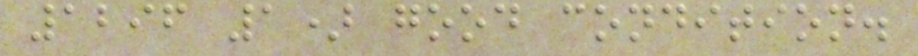1296 1) good condition.
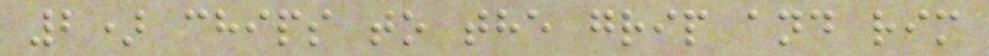2) chips to the grip and rim
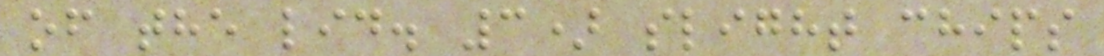of the lid. 3) slight chips
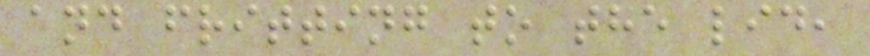and fritting to the lid,
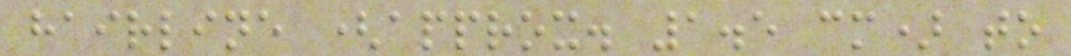hairline (approx. 1.5 cm) to
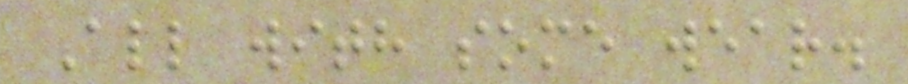All with some wear.
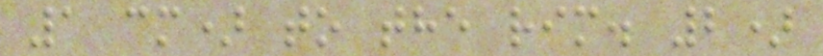1 cm) to the rim. 2)
